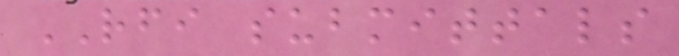RFI submittals
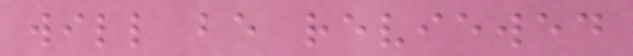will be reviewed
